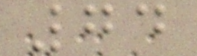74
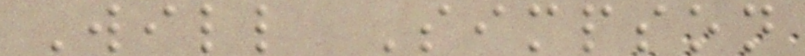Will Simpson
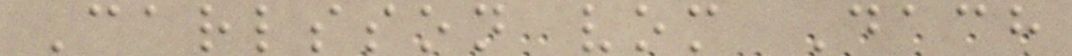Carlsson vom Dach
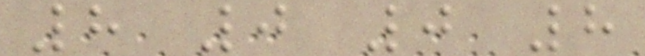8 0 0 8
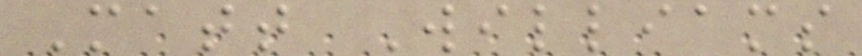Matt Williams
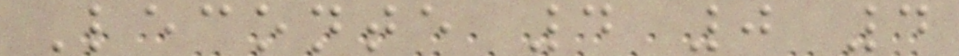Leconte 4 0 4
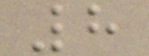8
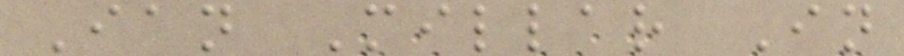Ian Millar In
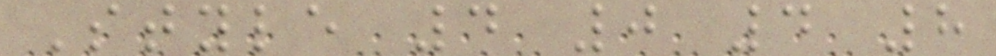Style 4 0 4 8
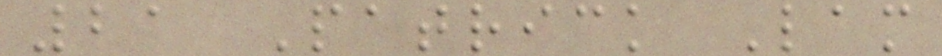21 Patrick Lam
